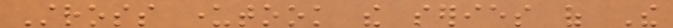Stross undertook the series of The
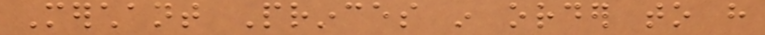Merchant Princes in order to have
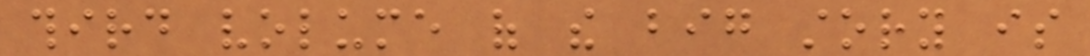third volume of the big story is
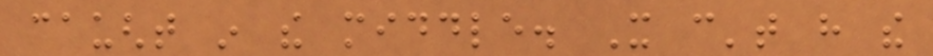caught in the middle. It can't have the
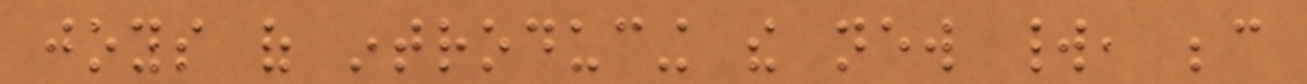joys of introducing the new world, because
